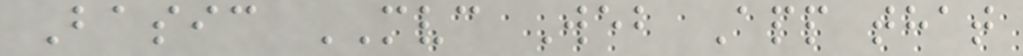Basic MVC Web App that
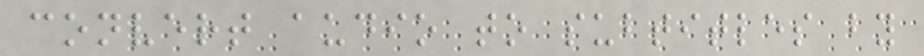convert audio to subtitles by
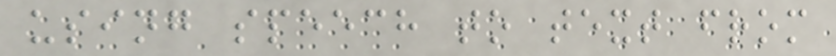using speech to text from
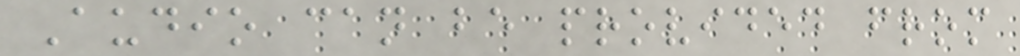Audio can be provided from
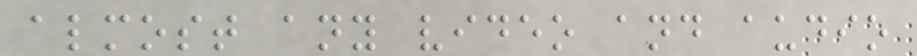almost any video and audio
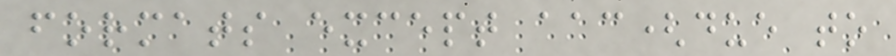formats except aac(due to
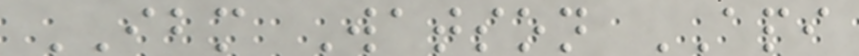IBM Watson API
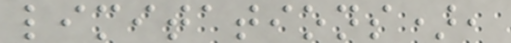limitations),
